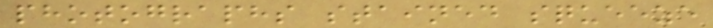photographs stained squeeze
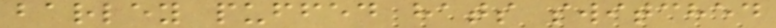barley puffed hats switched
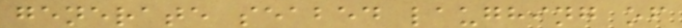generate seabed laughing of
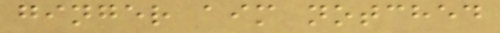ginger aim notched
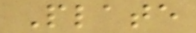Plate
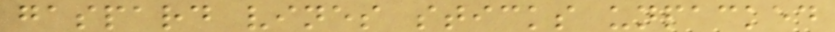gaspard vines sticks unpacked
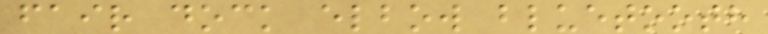fair dock elbow bluetooth
